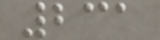231
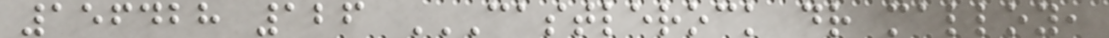156428 126 CASTLEROCK DR MALLOY,
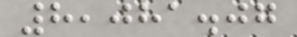8,081.07
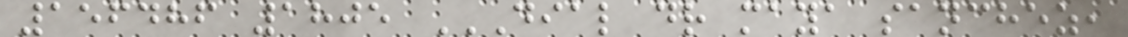156486 1805 DIAL DR MAYA SANCHEZ,
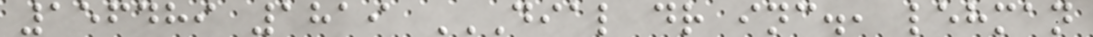156489 1819 DIAL DR INC., LEHMAN
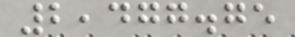2,477.75
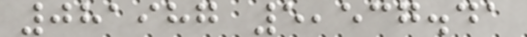081987 5,537.41
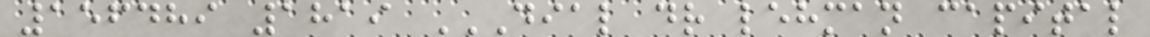156489 1819 DIAL DR LEHMAN CAPITAL
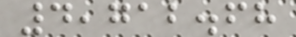4,712.68
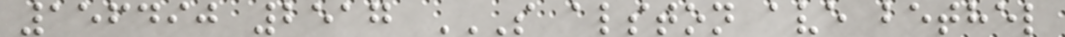156490 2517 S ALSTON AVE BETHEL
